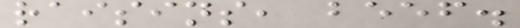raisins, beef.
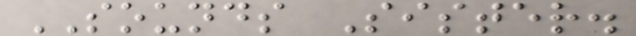SOUNDS Sister.
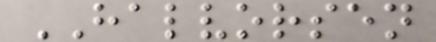HALVORSEN
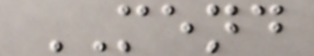MEND
